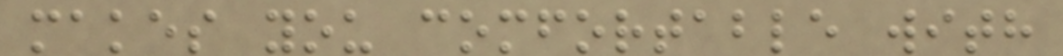makes you comfortable with
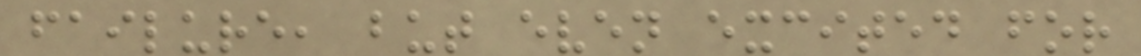failure, but even excited for
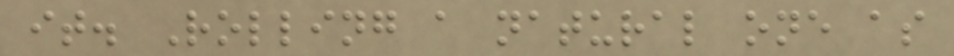it. Rolling a natural one as
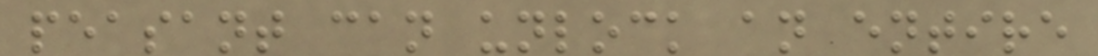peasant can unlock an entire
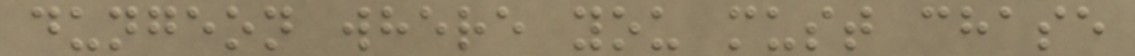dungeon where you must chase
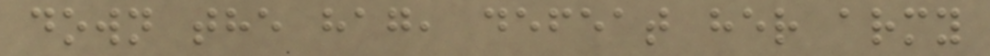down the hag, defeat her army
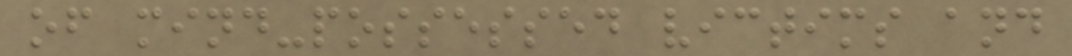of mind-possessed victims and
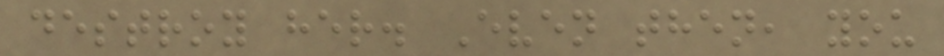destroy her. Even then, you
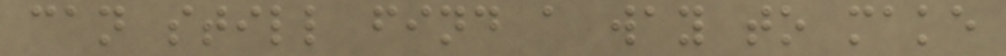can still find a way to make
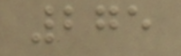275
